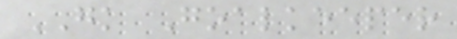GK Goalkeeper
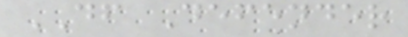DF Defender
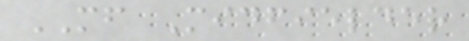MF Midfielder
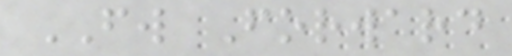FW Forward
